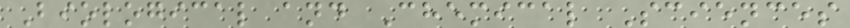Biological and Chemical Sciences
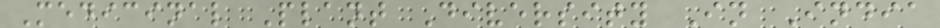Medicinal Plant Diversity In India
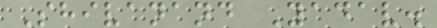Shivanand Yadav.
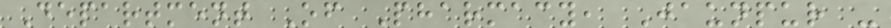Department Of Pharmacy, Jaunpur -
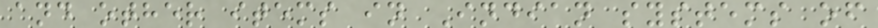and other items in Indian systems of
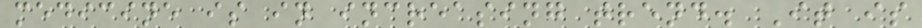medicine is in increasing trend. It is
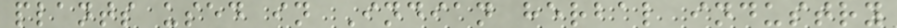plants used in Indian herbal industry
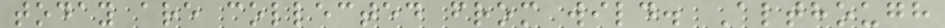today are collected from wild. Although
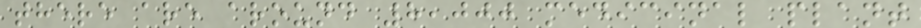there are around 8,000 medicinal plant
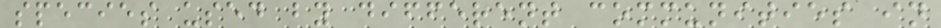species used by different communities in
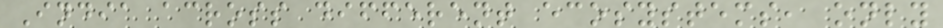India across different ecosystems, only
